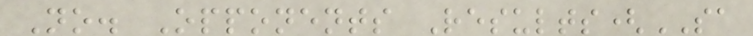No. Opponents Results(SA
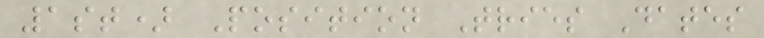1st) Position Tries Dates
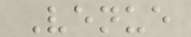Venue
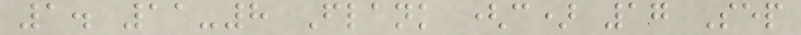1. 11-8 Flank (c) 17 Sep
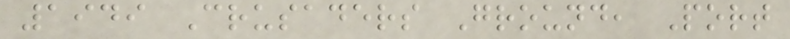1949 Crusaders Ground, Port
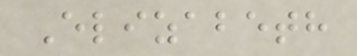Elizabeth
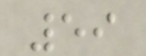59
